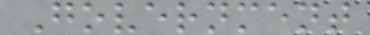Government
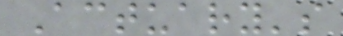Actuary's
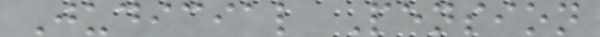Judicial Pension
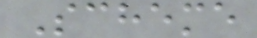Scheme
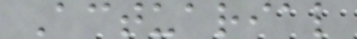Actuarial
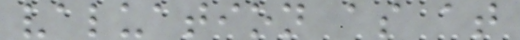valuation as at
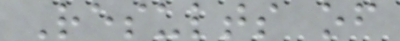Results of
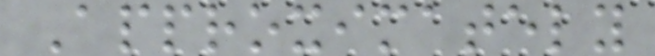Approximately
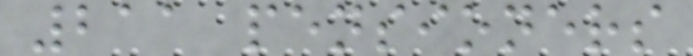211 pensioners
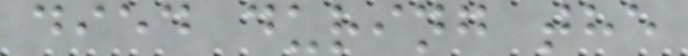died during the
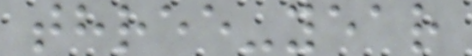three-year
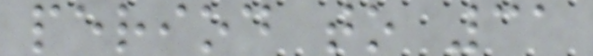period to 31
